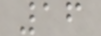16
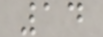14
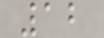12
